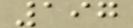197
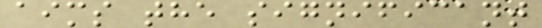aims the significant
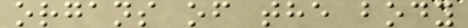organs of the body
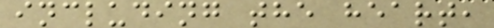including the heart,
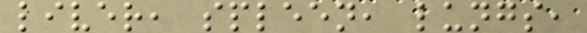liver, spleen, lungs,
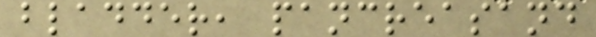bladder, pancreasand
